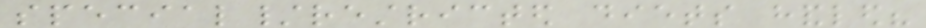special/restricted diets handled?
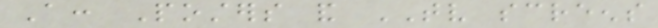A: Posters and TV screens
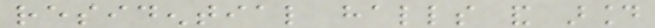residential halls and around
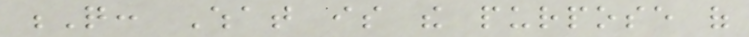Q: What is the purpose of
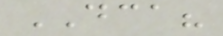DCA?
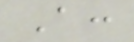A:
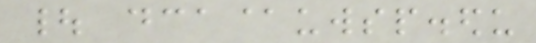| dca@uwsp.edu
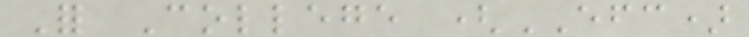For College (EFC)
